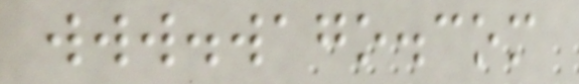www.wago.com
